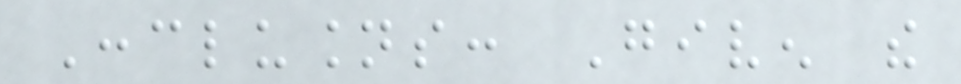Conclusions: Given the
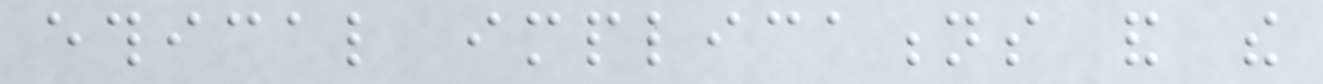ethical implications and the
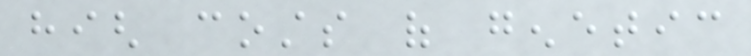high costs of genetic
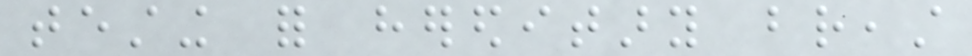testing for hereditary breast
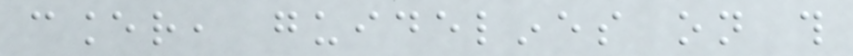cancer, guidelines on this
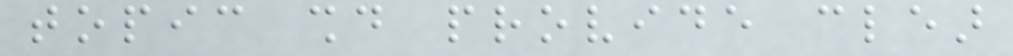topic should provide clear
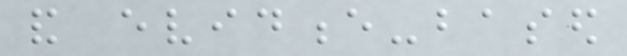and evidence-based
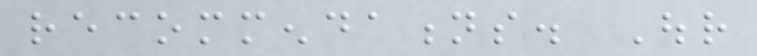recommendations. Our
